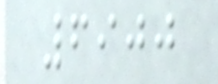6900
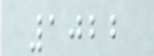1022
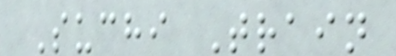Suchi Train
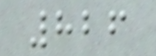826
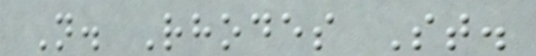N. Rhodes St.
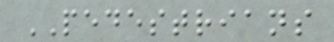PEDESTRIANS
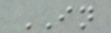IN
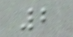2
